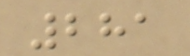281
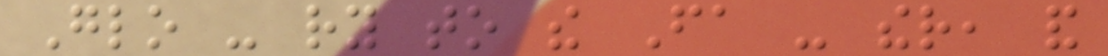Glo - ry to the Fa - ther, and
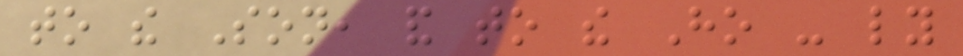to the Son, and to the Ho - ly
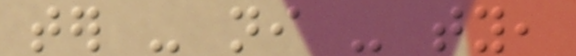ter - ni - ty,
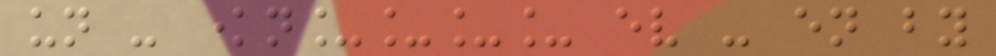un - known____ ev - en by
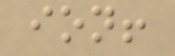ion!
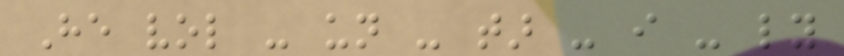He vol - un - tar - i - ly
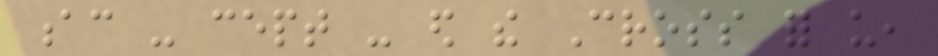ac - cept - ed the Cross for us,
